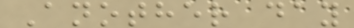Another day
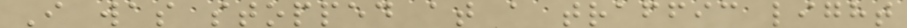I was stopped at a traffic light
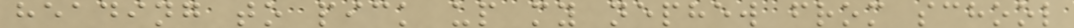heading to pick up my nephew from school
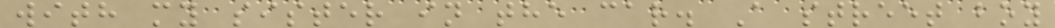with my sister in the car. A street boy
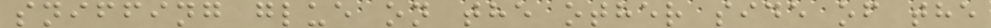sniffing glue on the other side of the
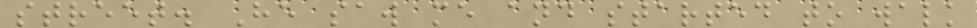street. He saw me and started to walk
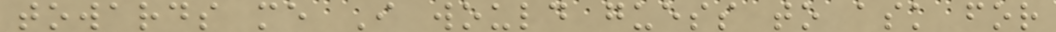towards me I would guess to ask for
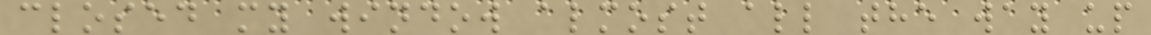closed my window almost all the way up
